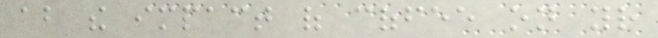about the impact of coffee on your
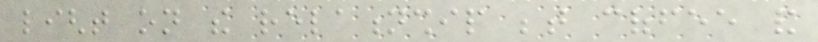light on the relationship between coffee and
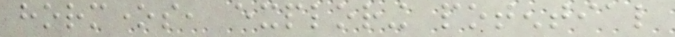hormones, exploring potential
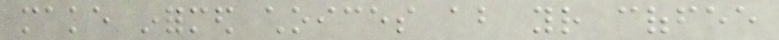make informed choices about your coffee
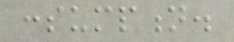consumption.
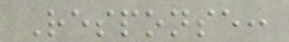Response:
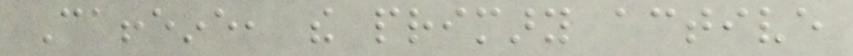Caffeine, the primary active
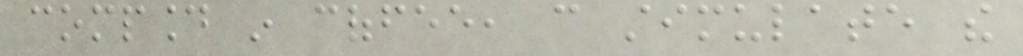compound in coffee, can stimulate the
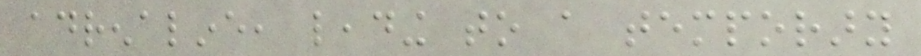adrenaline, leading to a temporary
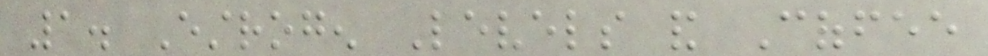1. Estrogen Levels and Coffee
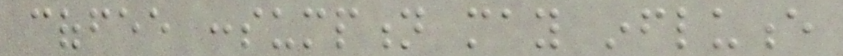coffee consumption may influence
